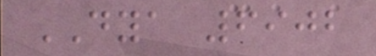DYA 6902
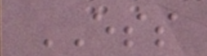ESS
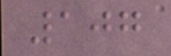107
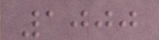1000
